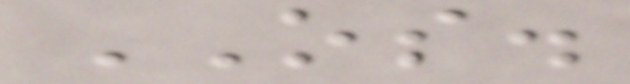OS.
